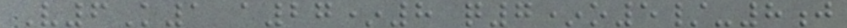V6K1 a27*8 q7*o5/-8j
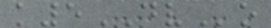k5DVo
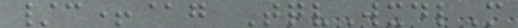/c+@g TqvWxdlM
